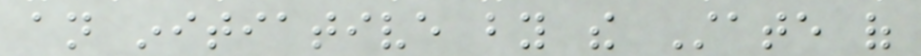an initiative by the State of
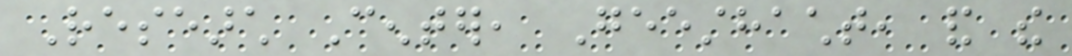Research Center, Geesthacht, and the
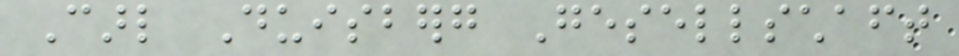Carl Duisberg Gesellschaft
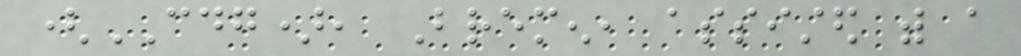(CDG), Bremen, assisted with a
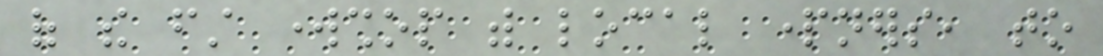of the first workshop with local partners, to
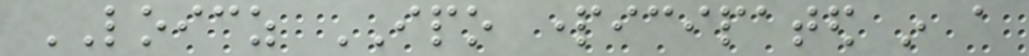LOICZ IPO participated in a
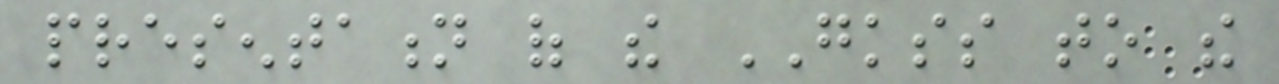presentation of the GKSS to the
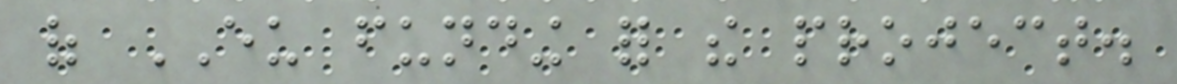of EU funding for the project.
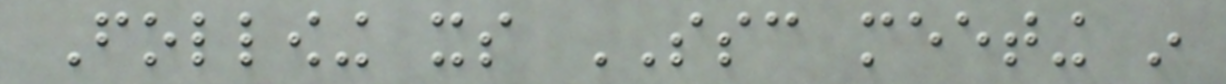Following its SSC meeting in
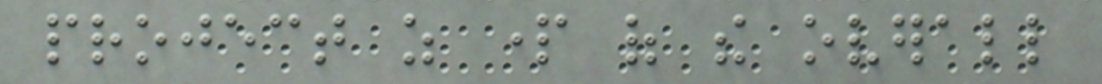project as part of the overall
